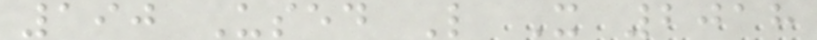190 Used L X 2018
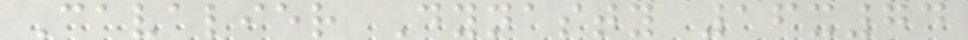Cavalier Dynasty 16x74
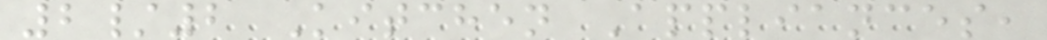2/2 Kitchen Appliances,
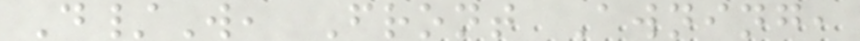D/W, Front Awning,
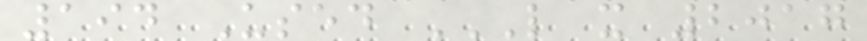194 Used L X 2017
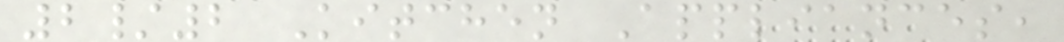2/2 Kitchen Appliances,
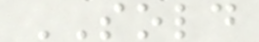SOLD
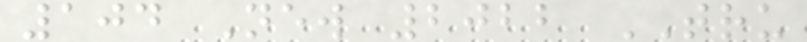104 New 2022 TRU
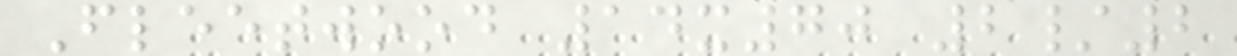Fleetwood 14x70 2/2
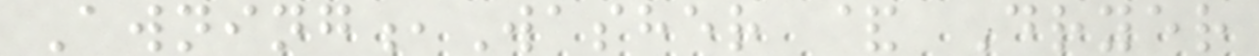Awning,Washer & Dryer
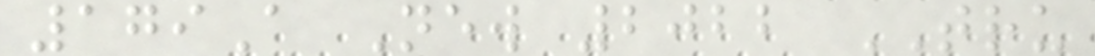179A New 2022 TRU
